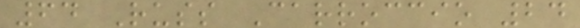64 Russ Carroccio 24
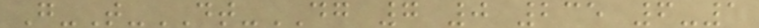G-T-DT-DG 7 0 235 6-1
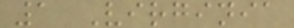1 Virginia
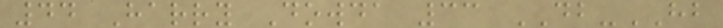44 Harry Dowda 33 DB-HB
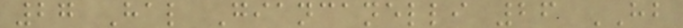27 Hal Giancanelli 26 HB
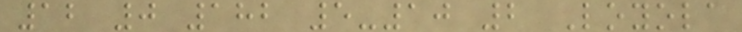12 0 182 5-10 2 Loyola
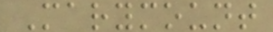Marymount
